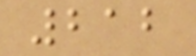212
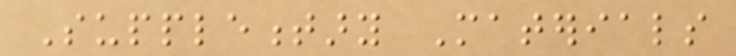Supplementary Materials
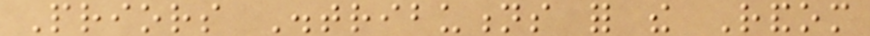Priors Distributions for the Random
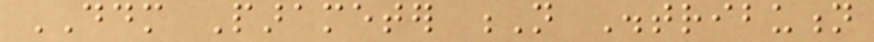DDM Parameter N Distribution
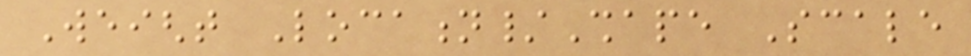Weight Location/Shape Scale
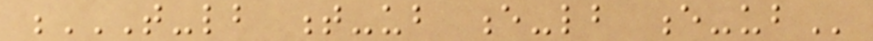T-LB T-UB E-LB E-UB
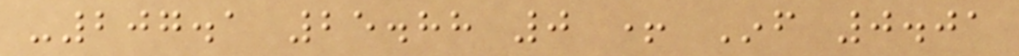-207.1 25.88 0 + Inf 0.01
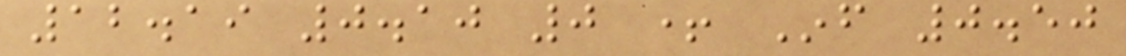12.19 0.10 0 + Inf 0.50
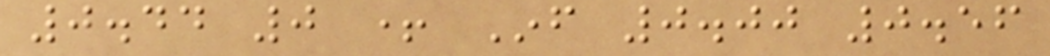0.44 0 + Inf 0.00 0.56
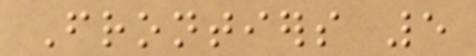Frontiers 5
